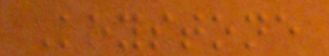Keystone
